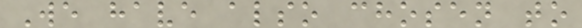We have also chosen to
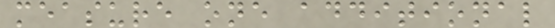measure one additional
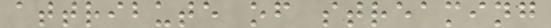attribute of streaming
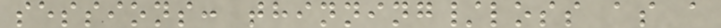sessions: thinning/loss as a
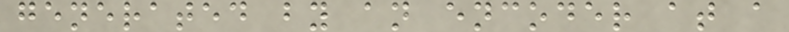generated by an encoder at a
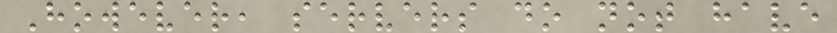However, servers do not have
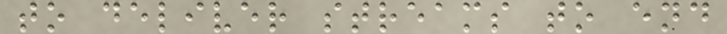to deliver streams to end
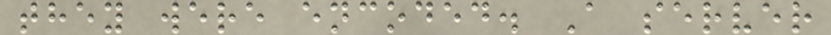they were encoded. A server
